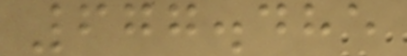677.485
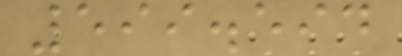599.594
